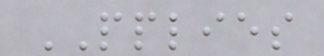PPLIES
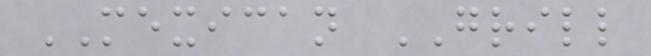MEXICAN GRILL
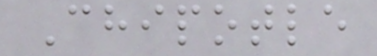Chipotle
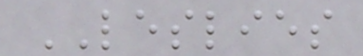LESLIES
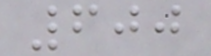600
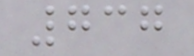737
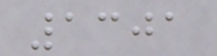1301
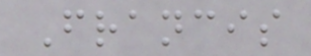Francis
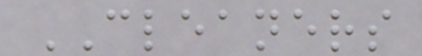CLEANERS
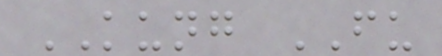KUNG FU
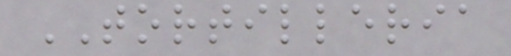TORTILLERIA
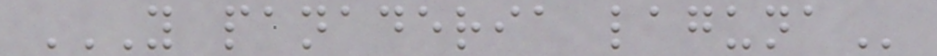Y PANADERIA LAGUNA
